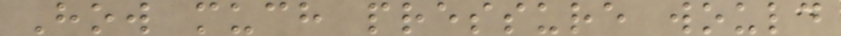How much pressure would
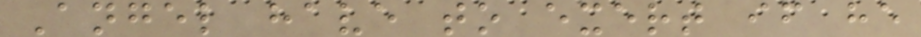Angel have to exert if he
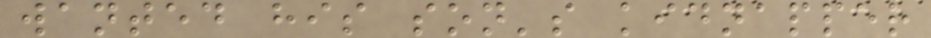wanted his son's kidnapper
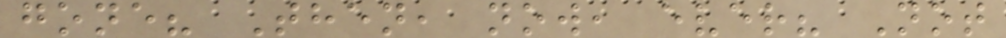gone? Then, now, ever? Not
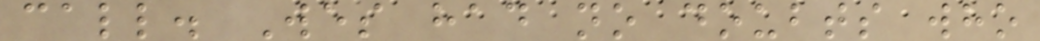call. Wes had no doubts who
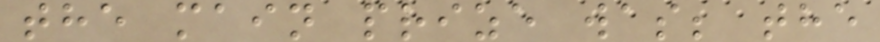the main prize was; the
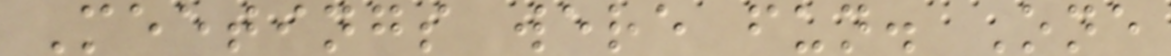Meetings were fun. One
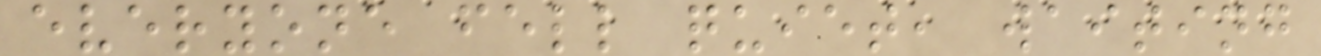everyone fell quiet, waiting
